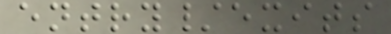entry/exits
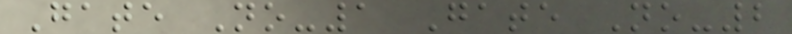Gate No-1 Gate No-2
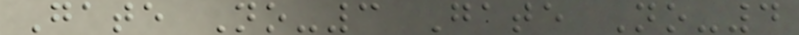Gate No-3 Gate No-4
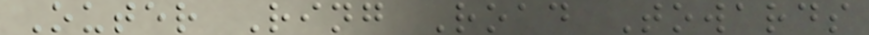Outer Ring Road Towards
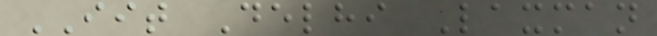IIT Delhi Laxman
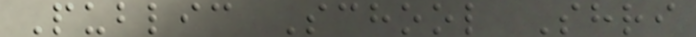Public School Shri
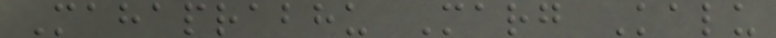Mahaprabhu Marg Kalu
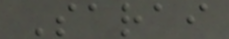Sarai
